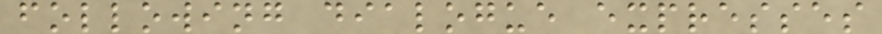following dialogue expresses
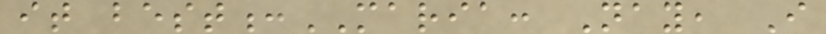it best:MARIA: Nay, I
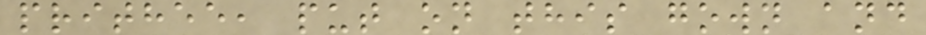prithee, put on this gown and
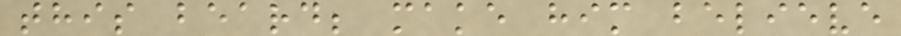this beard; make him believe
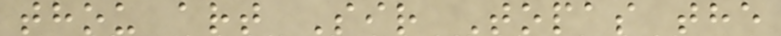thou art Sir Topas the
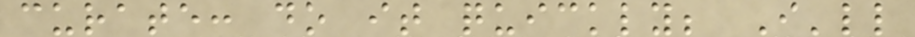curate: do it quickly; I'll
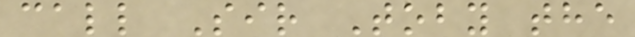call Sir Toby the
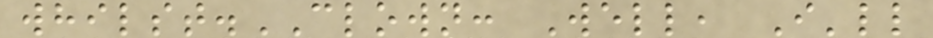whilst.CLOWN: Well, I'll
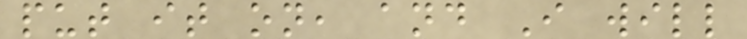put it on, and I will
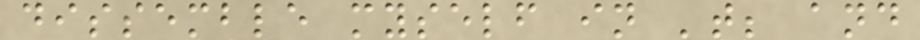dissemble myself in 't; and
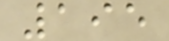195
